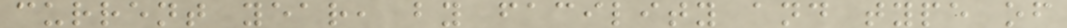current year, by facility and type of
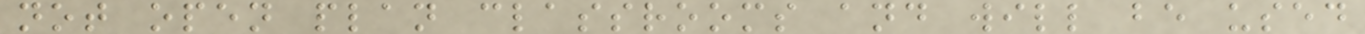not open plan classrooms and will be used
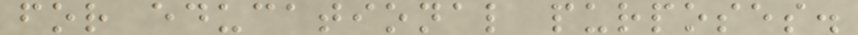for educational purposes.
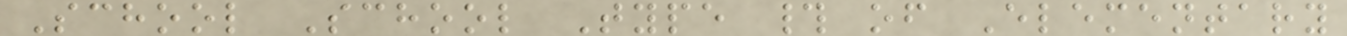School School Type # of Elementary
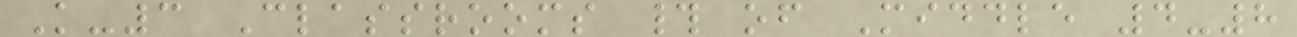K-3 Classrooms # of Middle 4-8
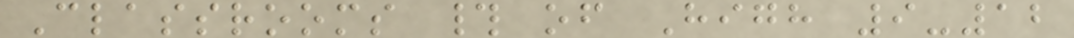Classrooms # of High 9-12
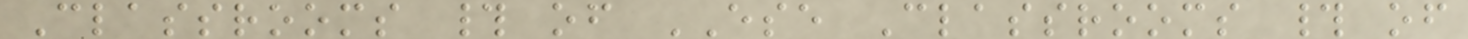Classrooms # of ESE Classrooms # of
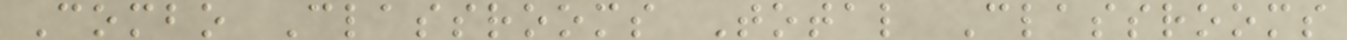Combo Classrooms Total Classrooms
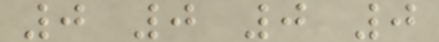0 0 0 0
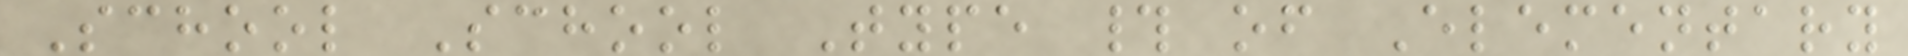School School Type # of Elementary
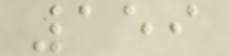159
